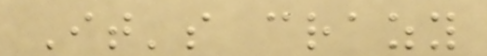It's crazy
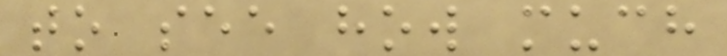to see how much
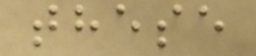these
